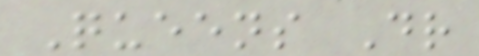Queens Dr
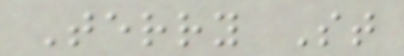Terry St
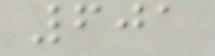601
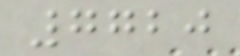7720
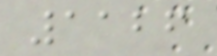1126
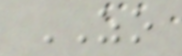ZO
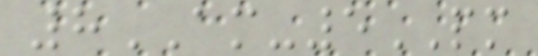8AM-5PM
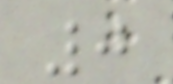0
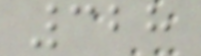328
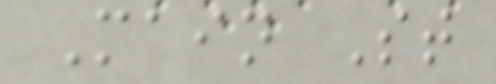Main St
